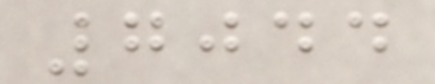7044
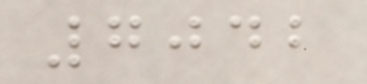7042
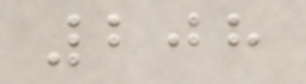208
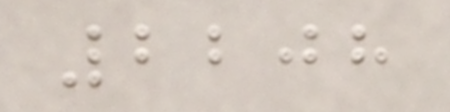2208
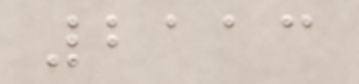2113
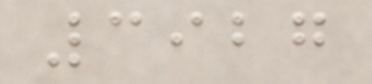3927
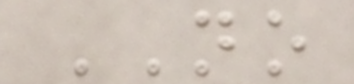NO
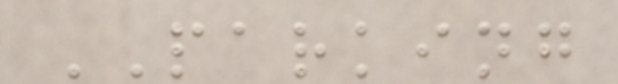PARKING
